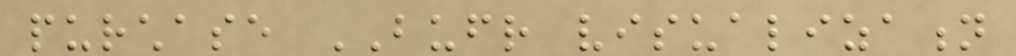purchase BUFR visualization
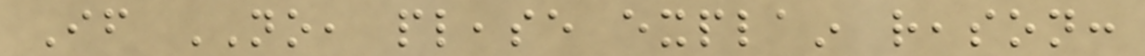If NO, please explain reason:
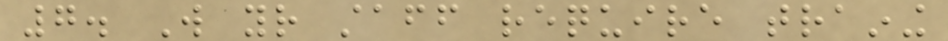7. Will your staff require training
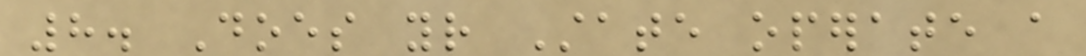8. Does your State operate a
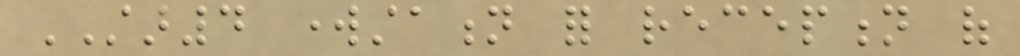STAR4 workstation for reception of
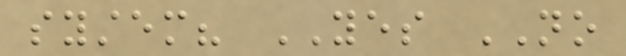system? YES NO
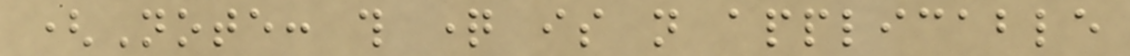(Note: this question is not applicable
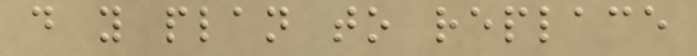do you plan to replace
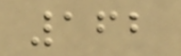162
